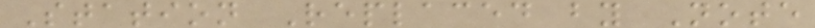Station Replaced by Note
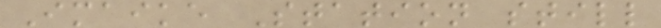Imaike Station still
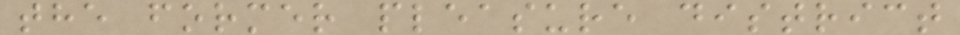the former pleasure district
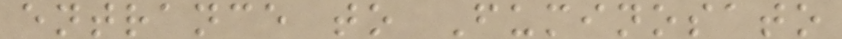entrance to Fuminosato
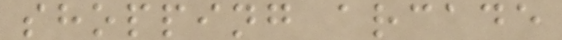shopping arcade
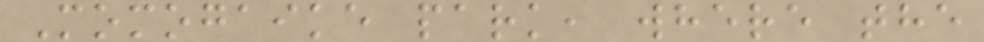Momogaike park, where the
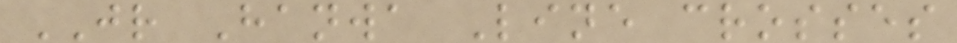JR Hanwa Line crosses
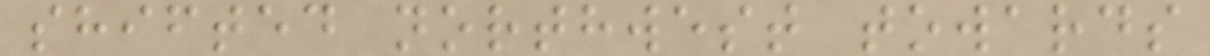shifted northwest towards
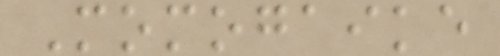Momogaike
